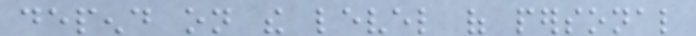depend on the level of personal
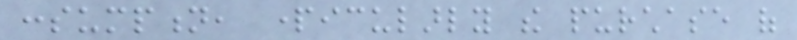consumption, particularly the purchase of
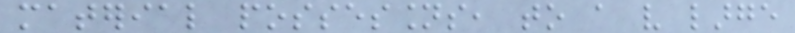material possessions, to a very large
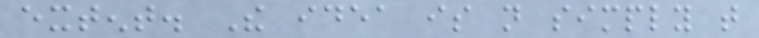extent. The idea is not simply that
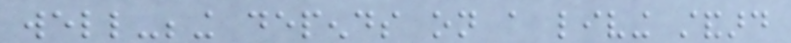well-being depends on a living standard
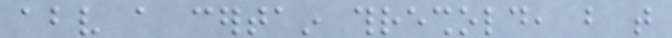above a certain threshold, but that
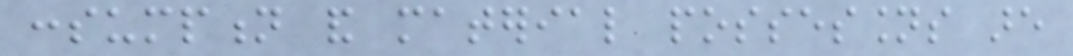consumption and material possessions are
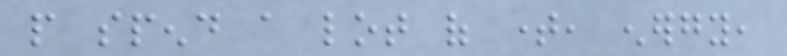people spend a lot of time, energy,
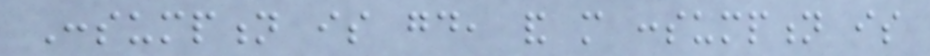Consumption is good, and more consumption is
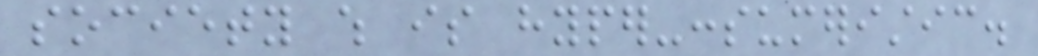society which is hyper-consumeristic.
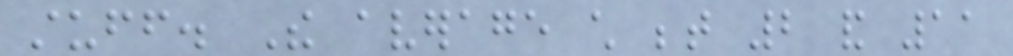stuff. The average child between 2 and 11
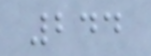244
